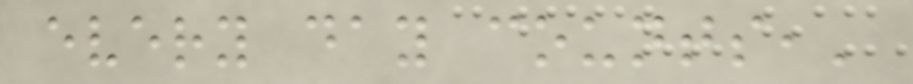every day counts,'
